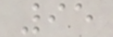95
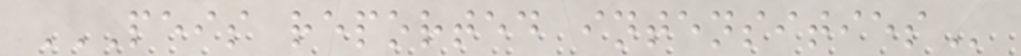PEIS REPORTED INTENSITIES
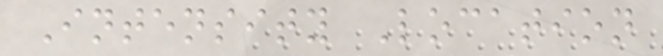Intensity Location
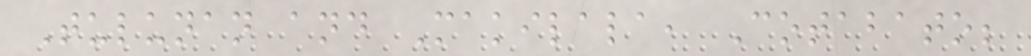Tulunan and Makilala, Cotabato;
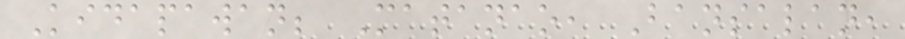Kidapawan; Matanao, Bansalan,
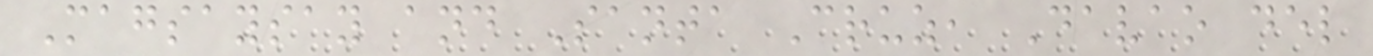Magsaysay and Santa Cruz, Davao del
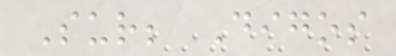Sur; Digos
